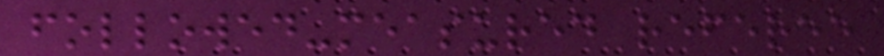followed-measured referee
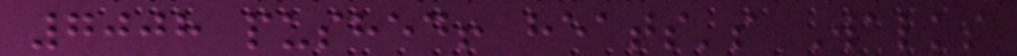7008 pushed! heats's Walks
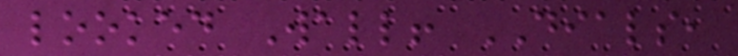looked Wall! DIALS,
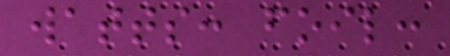watts: foil:
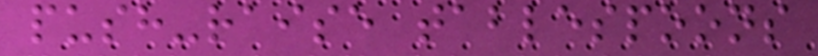push-raise tablespoons
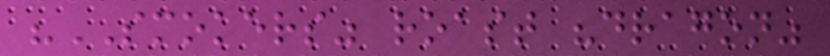"SMOKERS" roast "dragon"
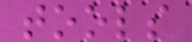tools
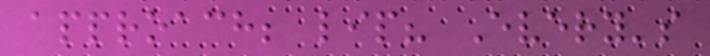approach; lip? Every's
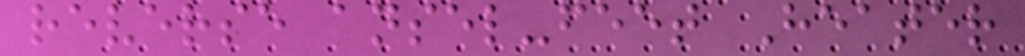reverse ansel-feet Heater
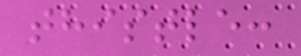thistle:
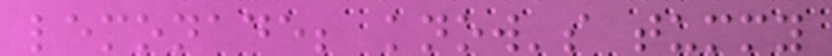lemonade; know's tummy
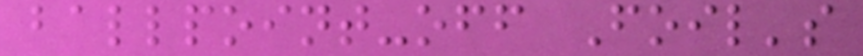ballpoint-off Foil's
